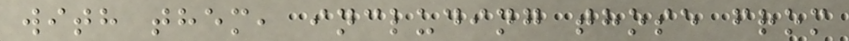with them, including those from
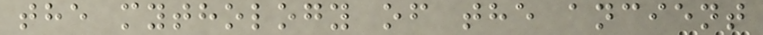the mythology of the ancient
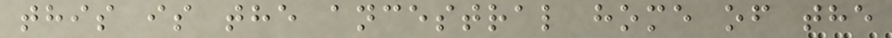this is the ancestral home of the
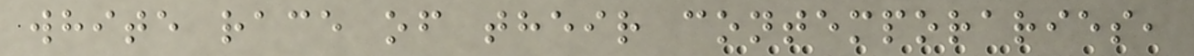white race of their contemporaries,
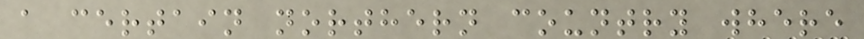a certain northern country where
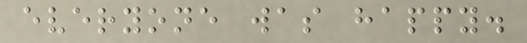everyone was happy.
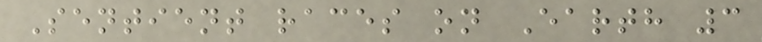Sentient races on Earth 3
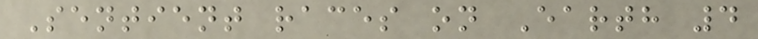Sentient races on Earth 4
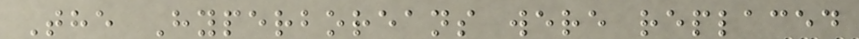The Hyperboreans were replaced
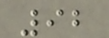92
